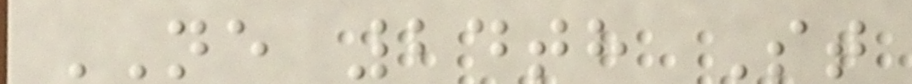NE 24th St
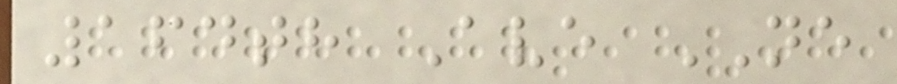164th Ave NE
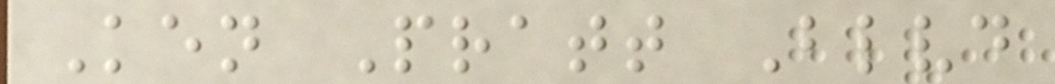Ken Pratt Blvd
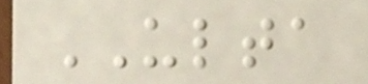ULTA
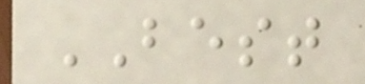BEST
